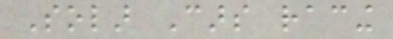Solar Cars racing
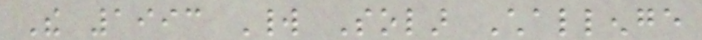The 1993 World Solar Challenge
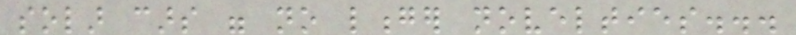solar cars were no longer novelties...
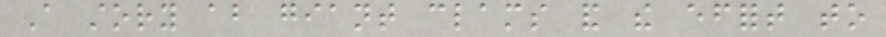A story about giant clams and the effort to
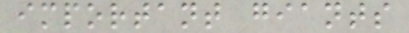important giants
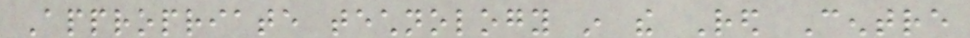Appropriate technology in the Red Centre
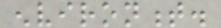environment.
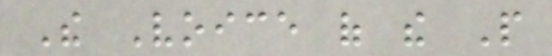The Voice of the People
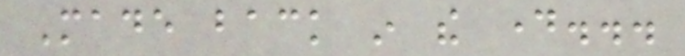Made back in the day...
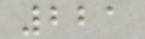221
